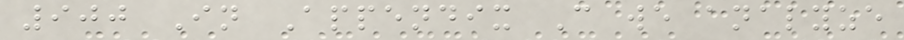900 In Appendix C we analyze
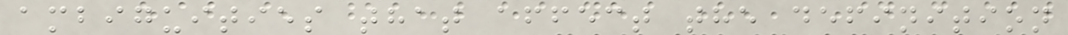ambiguities that affect the definition
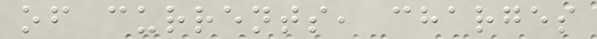of currents, charges
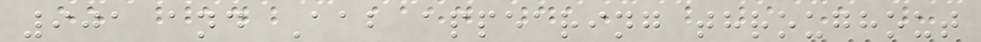901 and Aab appearing throughout
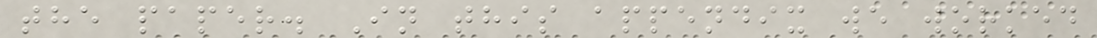the paper. In this appendix we worked
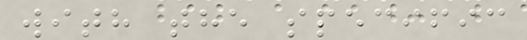with the specific
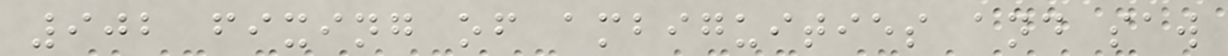902 fixing of ambiguities and saw
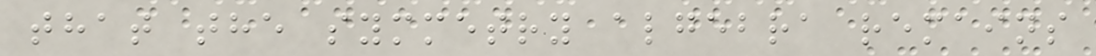that the symmetry algebra remains
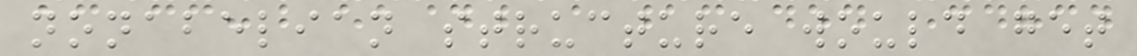nonabelian structure would get
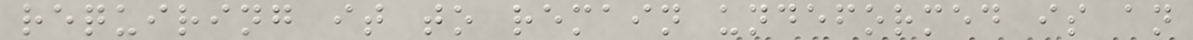requiring it to remain undeformed is an
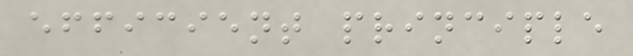efficient principle
